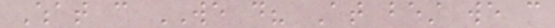What can WE do? At best we can
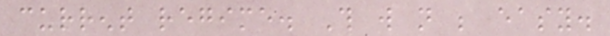current regime. This will not be easy.
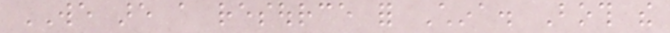WE are a resource for China. Both the
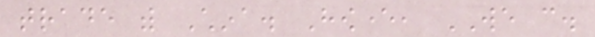trade with China. However, WE can.
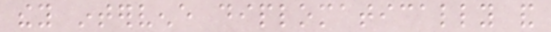they intervene diplomatically and
